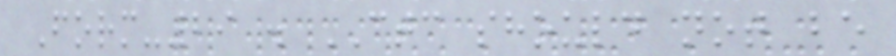Form-29 . CTC should not be
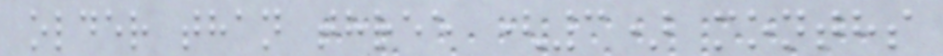older than three (3) months
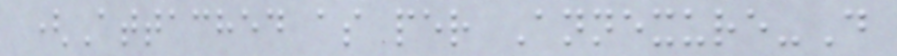(Attached as per Annexure-D
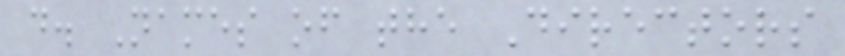d. Names of the Directors
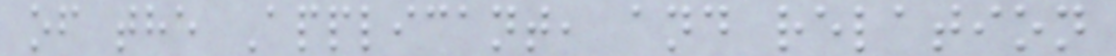of the Applicant, and relation
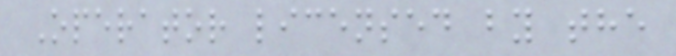Operator licensed by the
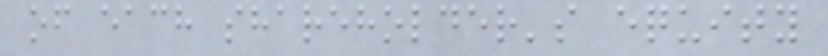of each shareholder's equity
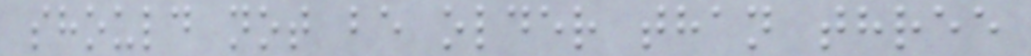should not be older than three
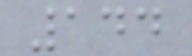144
